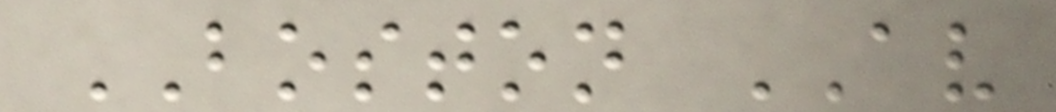BOSTON AV
